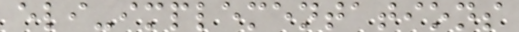eli-implementations
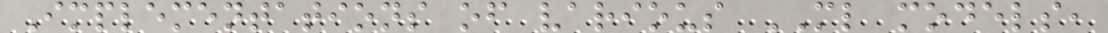Implementations of various ML models,
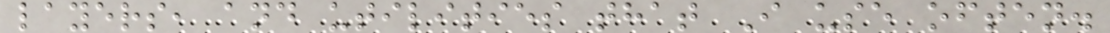layers, and utilities that I use often.
